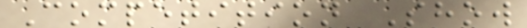Competition Show
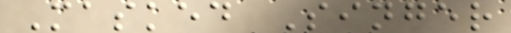Masked Singer
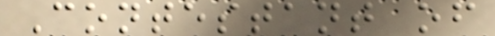Contestant of
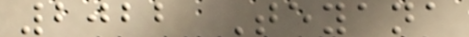2022 Teyana
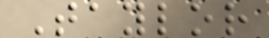Taylor
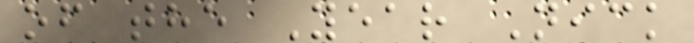of the Year Nick
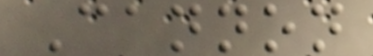Cannon
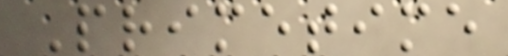Primetime
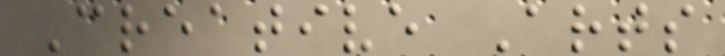Creative Arts
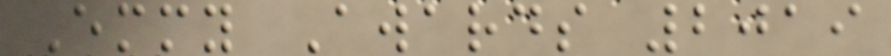Emmy Awards 2019
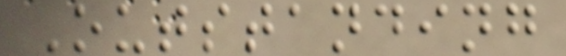Outstanding
